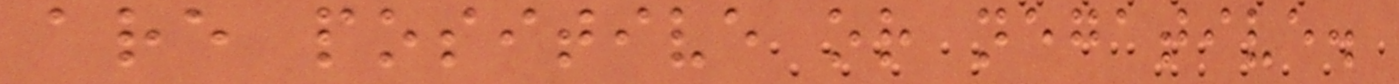are positive or negative.
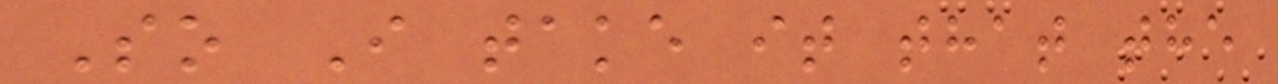So I take it that the
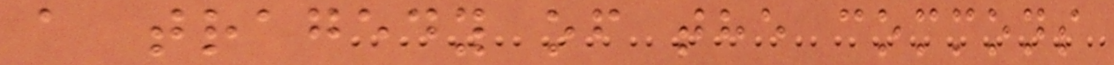a tragedy of the commons
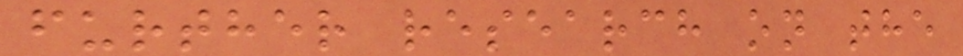further research on the
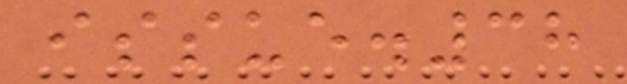issue.38
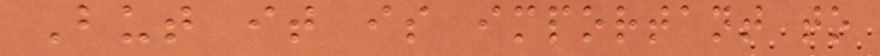But it is important to
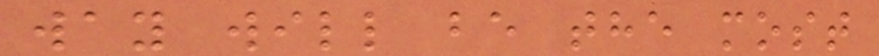way will be the most
